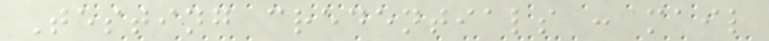Testing credentials : mail
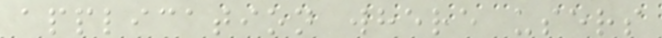application where users
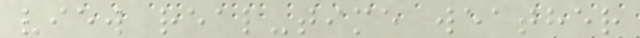view real-time weather
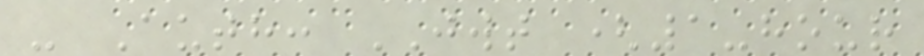- Auth: JWT (1-hour
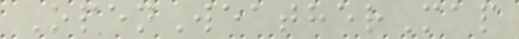OpenWeatherMap
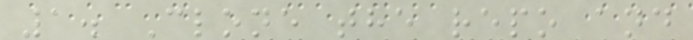1. Clone the repo and
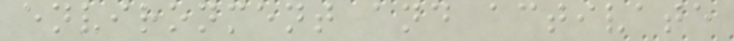environment and activate
